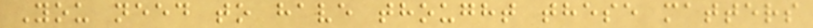You need to have thought these matters
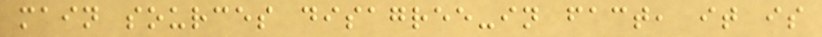main sources disagree-in fact, it is
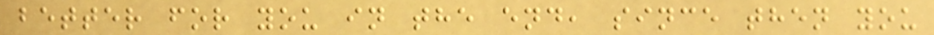better for you in the end, since then you
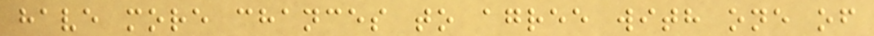have more chances to agree with one of
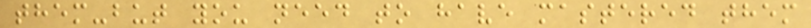them-but you need to have mastered them
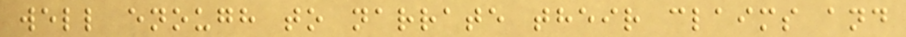well enough to narrate their claims and
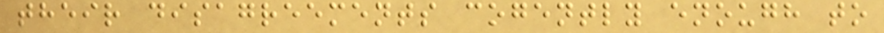their disagreements cogently enough to
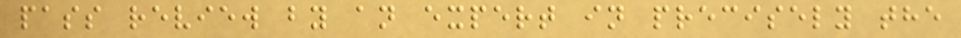pass review by an expert in precisely the
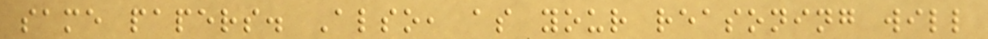same papers. Also, as your reasoning will
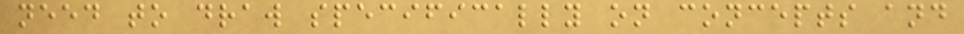need to draw specifically on concepts and
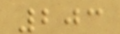203
